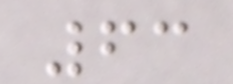63
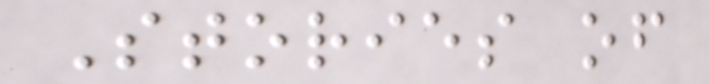Stories of
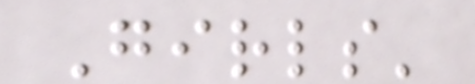Girls'
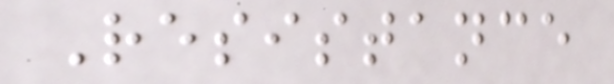Resistance
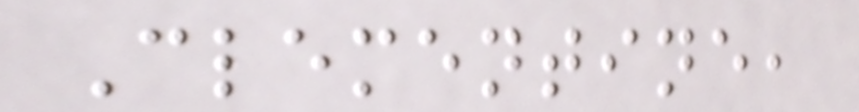Clementine,
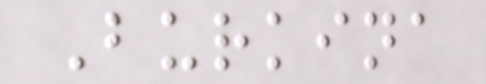Burkina
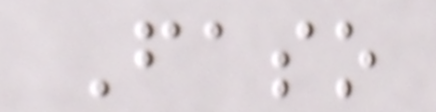Faso
